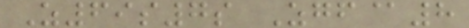Z69s7s Zgf@8
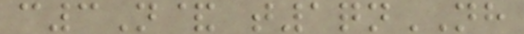c3N& t1qnNH
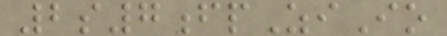2s7fpZiIo
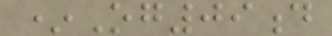*Og09d
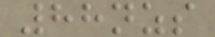88nzs
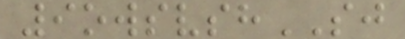9owsvshSJ
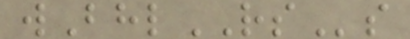wBhlRSs
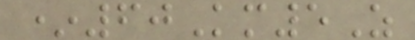*60Km5Z
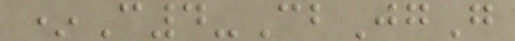*C4-CbJgG
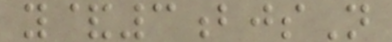y&3bjsN
